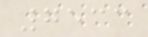7533
